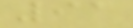91
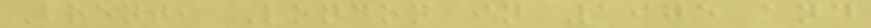Brent, London in 1975 and
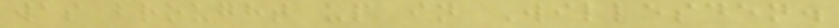was brought up in Willesden.
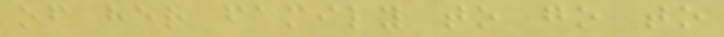of her family to go to
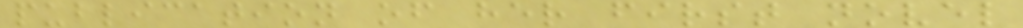publication of her first novel
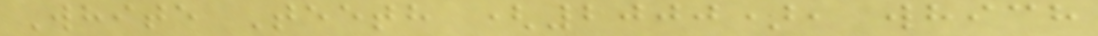White Teeth (2000), which
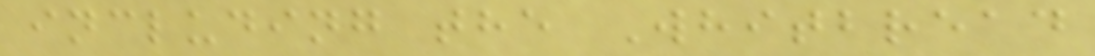including the Whitbread
